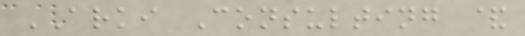ARKI Consulting &
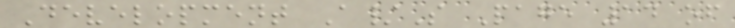Development A/S Page 14 of
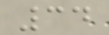34
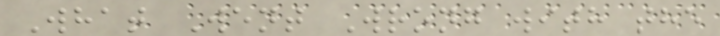What Went Wrong with the
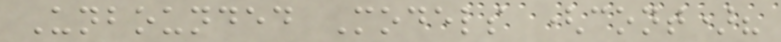Unbounded Models (cont)?
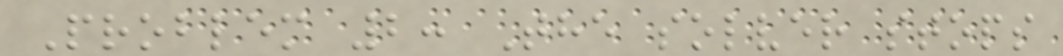Problem 2: The solver stops
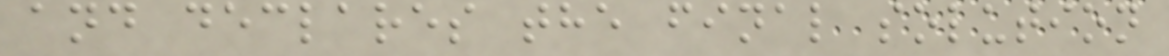and declares the final solution
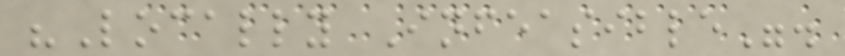"Locally Infeasible".
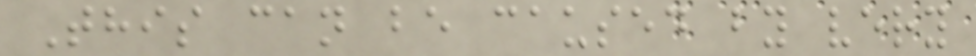This can be caused by very
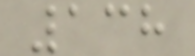138
